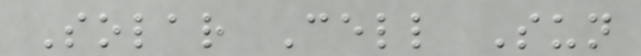Solar Cell Sun
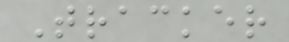Tracker
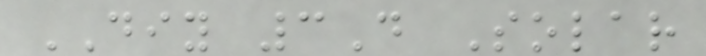DIY 3D Solar
